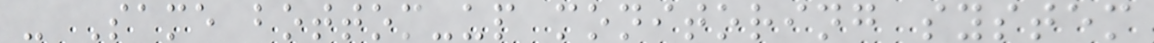- Same bottom-up monitoring system
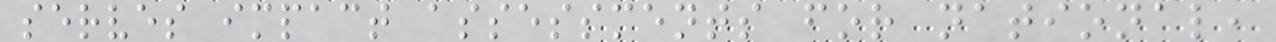serves impact assessments for national,
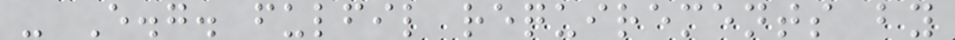- E.g. fulfil requirements by
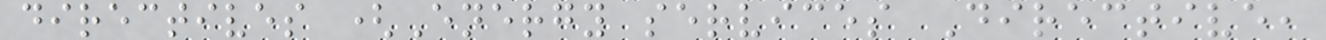directives (Energy services Directive,
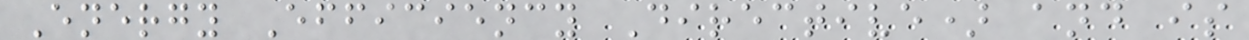Energy Efficiency Directive) and is
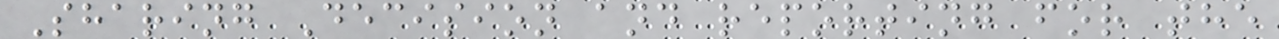Sharing Decision and reporting for the
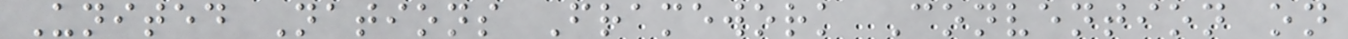United Nations Framework Convention on
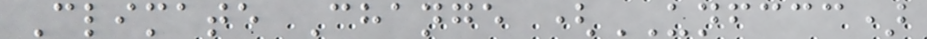Climate Change (UNFCCC)
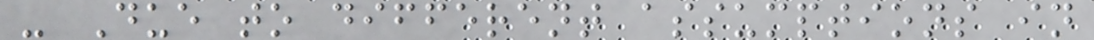- Due to different assumptions in
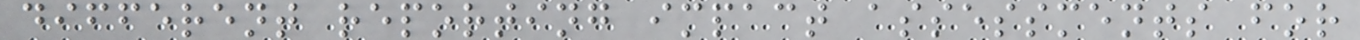different reporting impact assessments for
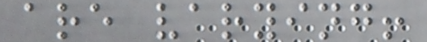are varying!
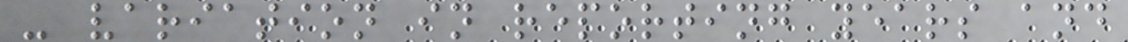- variation in reporting years and
